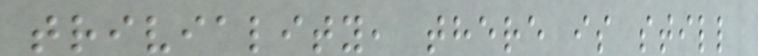triviality, there is still
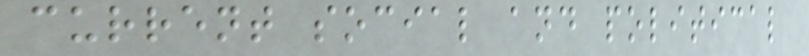current social and political
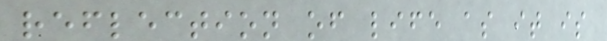reflection of life as it is
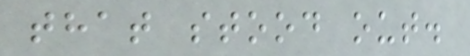that stood out.
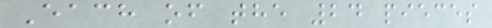Each of the 24 pieces
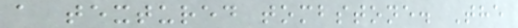a textured tombstone. The
